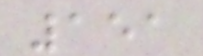151
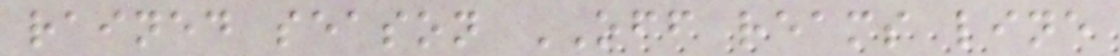rained season OFF reams line
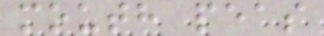mouth peas
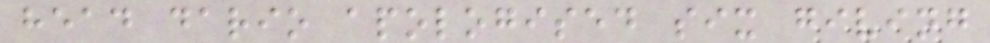head dario apologised six giving
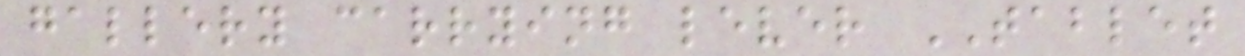gallery carrying lever TABLET
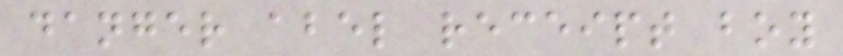danger abel receipt boy
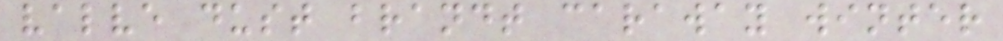valve dust brandt caraway winter
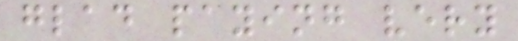glad paying very
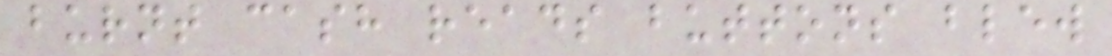burnt cash reads buttons blew
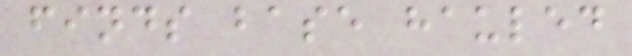finds base hauled
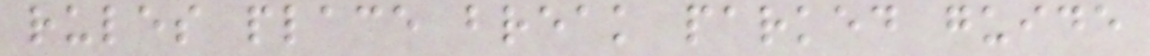rules place break parked guide
